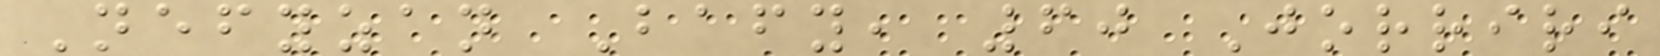Nefyzan Bafy, 60 Jorriri
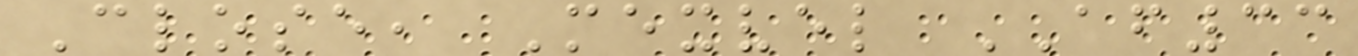Close, Mexvel AF33
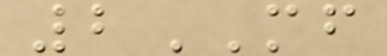2MF
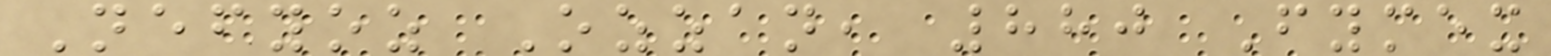Nefyoz Ozzan, 880 Fymex
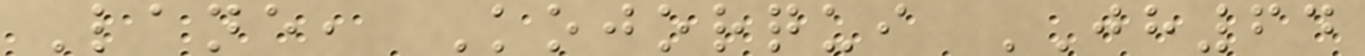Lane, Kojorqui JH64
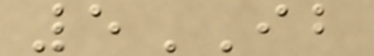5IB
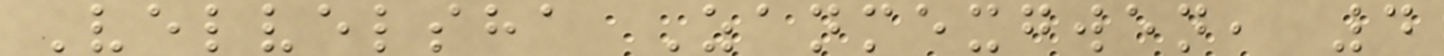Velvelsha Zanmexgwen, 4
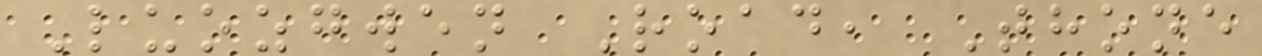Luozgwen Road, Thone
